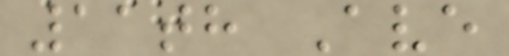11th Ave
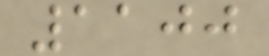1100
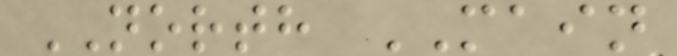NORTH MAIN
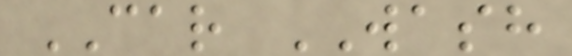CAR WASH
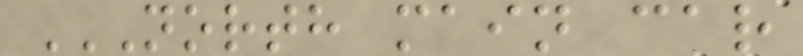NORTH MAIN CAR
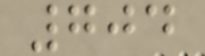704
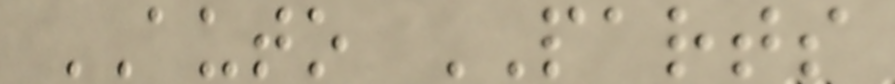AUTO PARTS
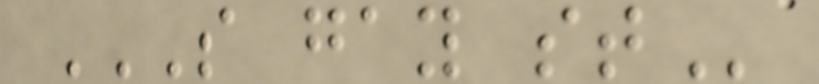S GAY ST
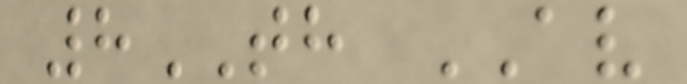8TH AV
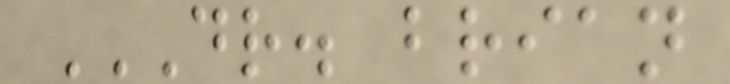DR. BRIAN
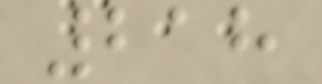218
